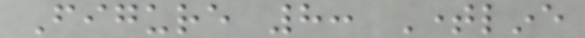Figure 8: Timeline
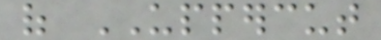of UPPERCUT
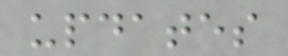updates
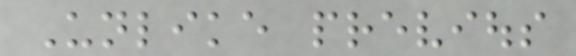Unlike previous
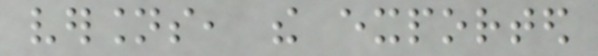versions, the exported
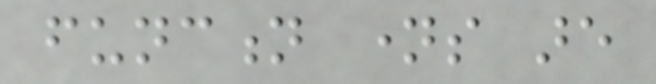function names are
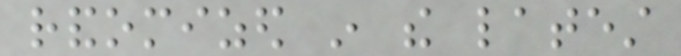randomized in the latest
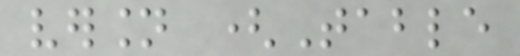version (Table
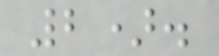2).
